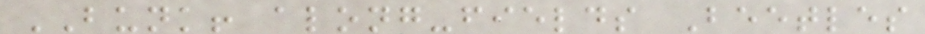BUNK! along-fields Beetles
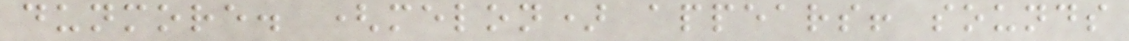dunmore. (melon) appears! sounds
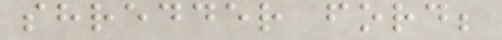shredder ford;
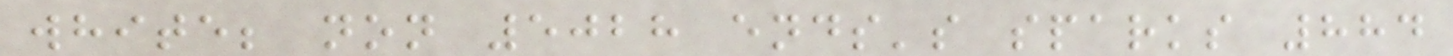white; non 5028 ends's sparks 884
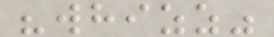"whizz"
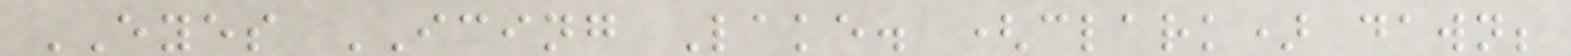EYES ICING Lake. (clark) dawn;
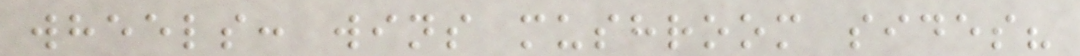wheels: wins mushroom sides?
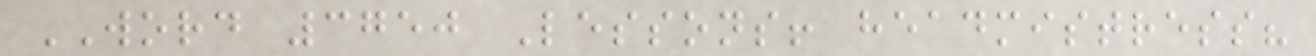WORD 3750 Lessons! headmistress?
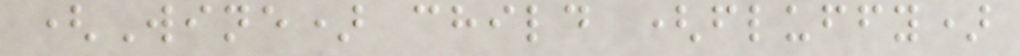(Wine) child (fluffy)
